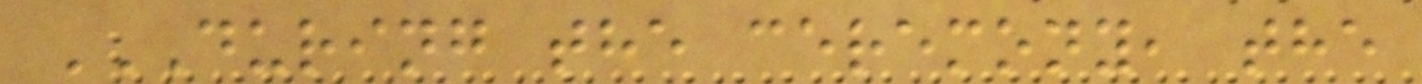DURING THE CEREMONY, THE
